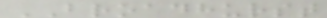BROADHURST
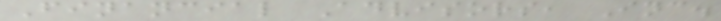Financial Advisors, Inc.
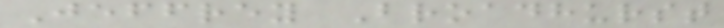Jeffrey Broadhurst
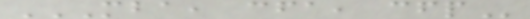MBA, CFA, CFP
